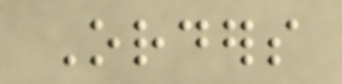Orders
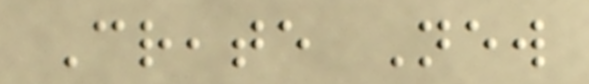Create New
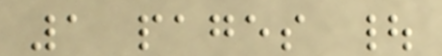1 pages |
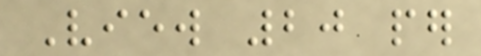View 20 per
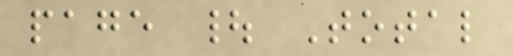page | Total
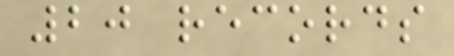20 records
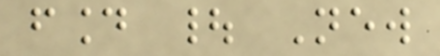found | New
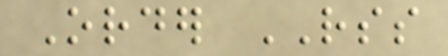Order RSS
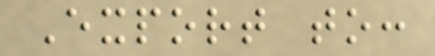Export to:
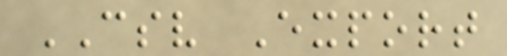CSV Export
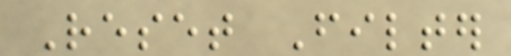Reset Filter
